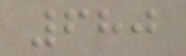680
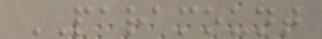PARAMOUNT
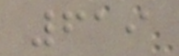619
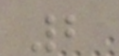2
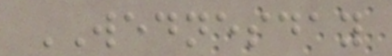WEDNESDAY
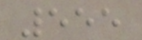555
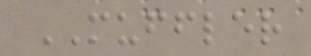MUFFLER
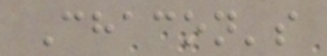Chacon's
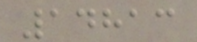14813
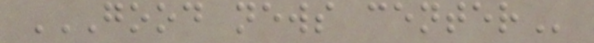GOOD NEWS CENTER
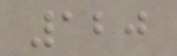120
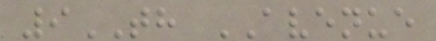9TH AVENUE
